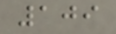109
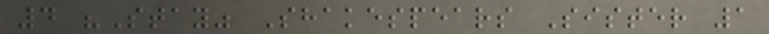4 "Stay" Shakespears Sister 1
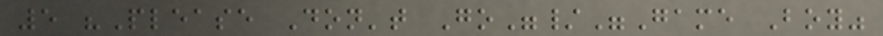5 "Please Don't Go"/"Game Boy"
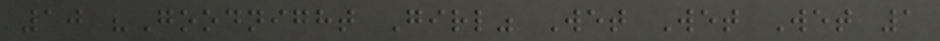10 "Goodnight Girl" Wet Wet Wet 1
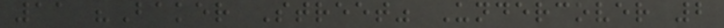11 "Baker Street" Undercover 2
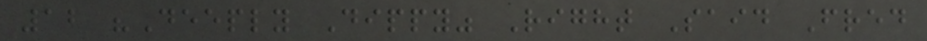12 "Deeply Dippy" Right Said Fred
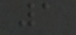1
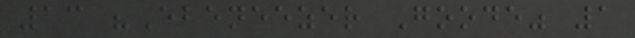13 "Ebeneezer Goode" 1
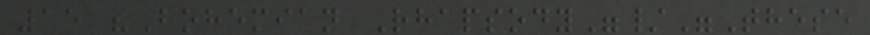15 "Bohemian Rhapsody"/"These
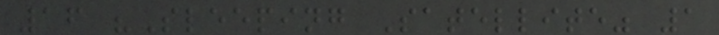16 "Sleeping Satellite" 1
